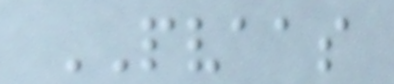PVAAS
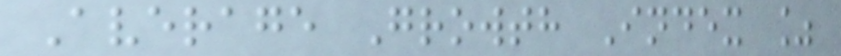Average Growth Index %
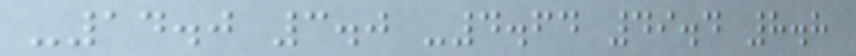-14.0 3.0 -4.64 49.4 8.8
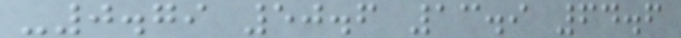-0.79 50.6 13.9 64.6
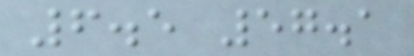6.5 57.1
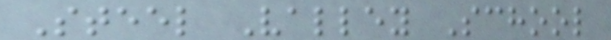Steel Valley School
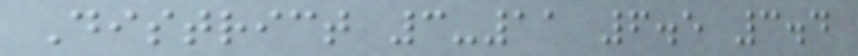District 3-11 6.5 3.4
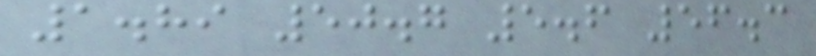1.89 50.7 5.6 56.3
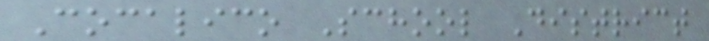Cocalico School District
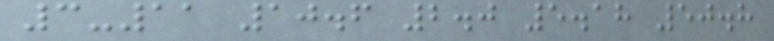3-11 10.6 2.0 5.18 50.8
